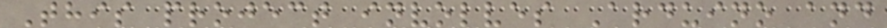This project involves Arduino and
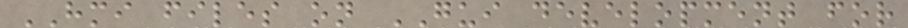HMI files on GUI development for
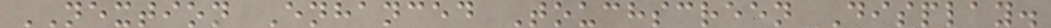NEXTION Enhanced Touchscreen Display.
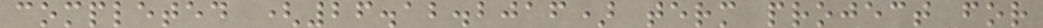completed (26.12.2016) term project for
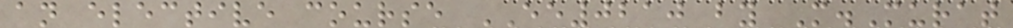an elective course EE0210 by M.Murat
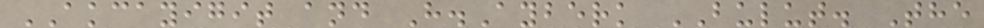AKCAYIGIT and H.Ayberk BULUT. The
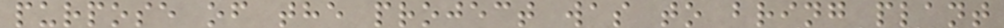purpose of the project was to bring plant
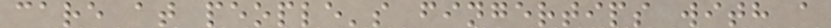care at people's fingertips with a
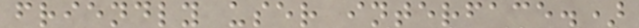friendly user interface.)
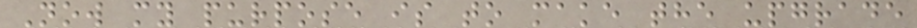Now my purpose is to make the upgrade
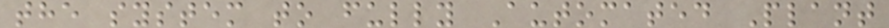the system to fully Automated Plant
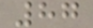87
